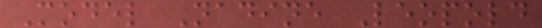Model Nadine Leopold
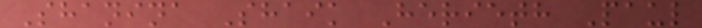Shanina Shaik Herieth Paul
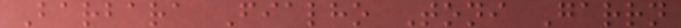Barbara Fialho Toni Garrn
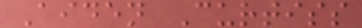Aiden Curtiss
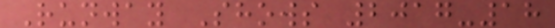Runway Shows 2017-18
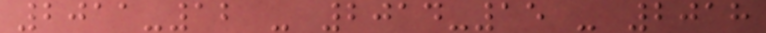2011-12 - 2014-15 - 2018
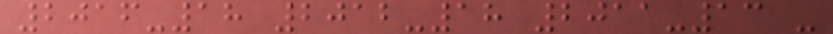2016-18 2012-18 2011-13 -
